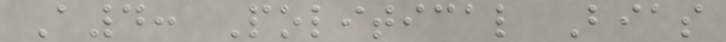A4: Political Bias
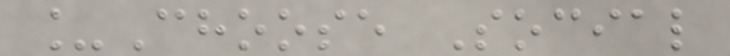_Choose Social
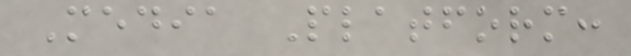Media Platform:
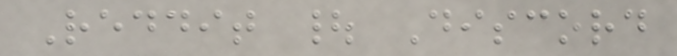Reddit | Discord
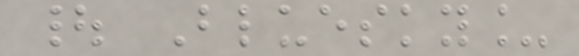| Bluesky_
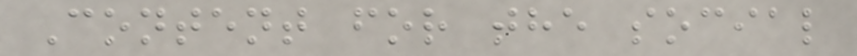Content for the social
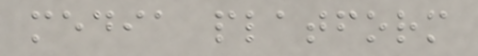media platform
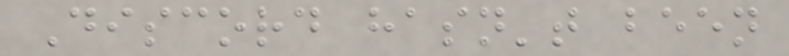Discord hasn't been
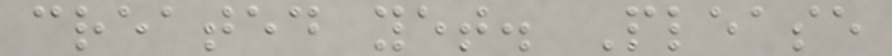created yet. Please
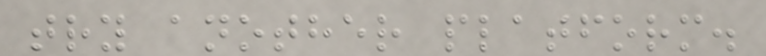try another platform.
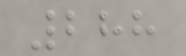288
